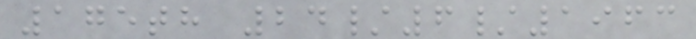175th 24/6/1963
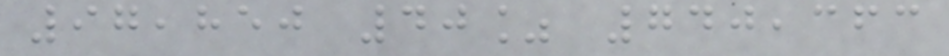97,850 40% 740,363
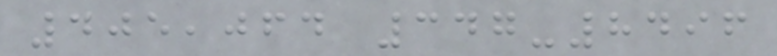405,064 347-8496
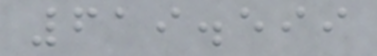619.599
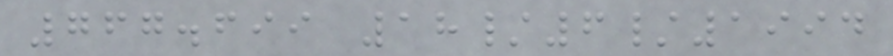767.699 18/6/1994
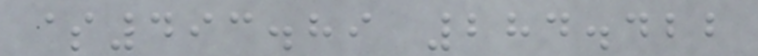$493.89 284.422
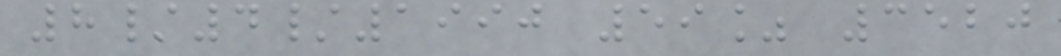8/4/1990 59% 3520
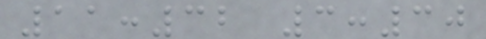11:32 3:30
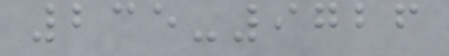235-9726
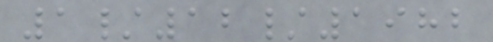1/12/1982
